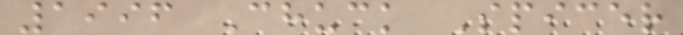1996 Chuck Spicer
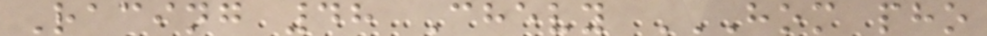Racing 48 Chevy HOM PHO
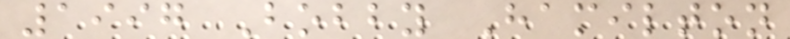1997 Bobby Hamilton
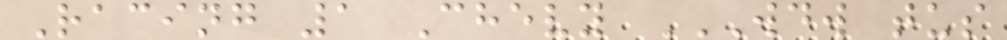Racing 1 Chevy WDW TUS
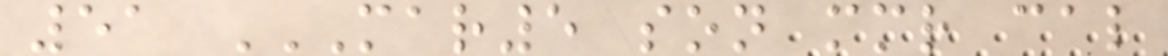51 MAR5 SON MMR CAL
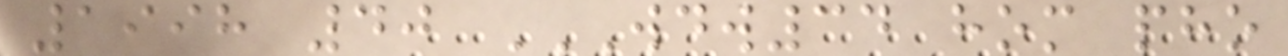1998 40 WDW34 HOM PHO
